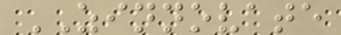ZINNOVATE
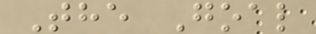The Goal
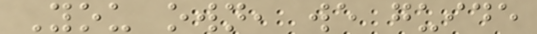You own, we guide
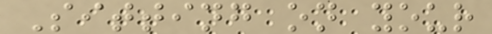Sitting on your
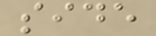side
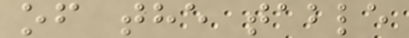of the table
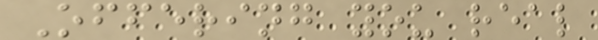Offering you real
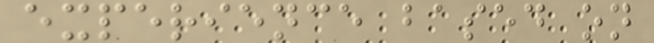experience based on
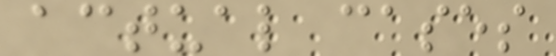actual cases
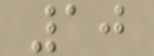10
